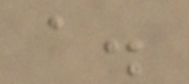a.
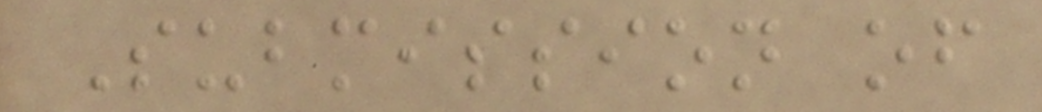Submission of
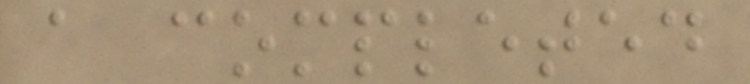a completed
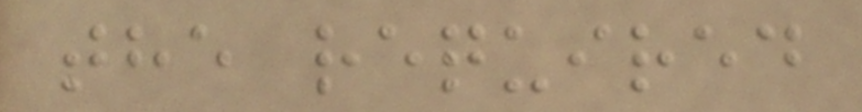the required
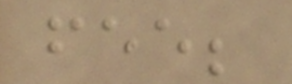fee;
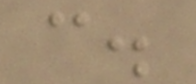c.
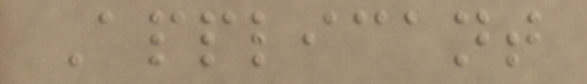Applicant
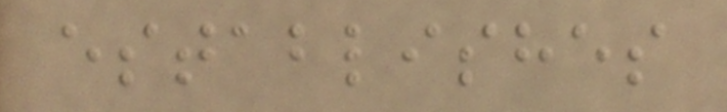establishes
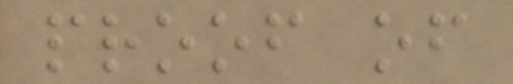proof of
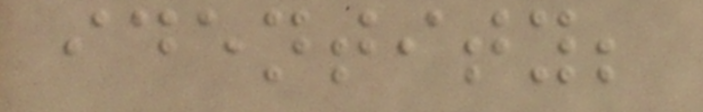identity;
